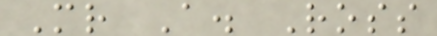Mr A. Ross
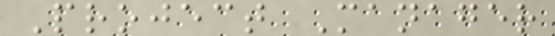Project Manager
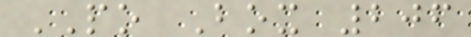PO Box 206
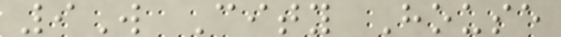9W City House
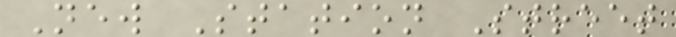New Station Street
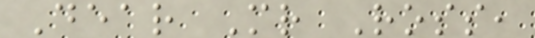Dear Mr Ross,
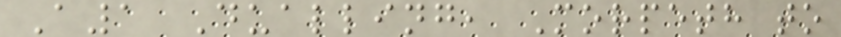A1 Dualling, Morpeth to
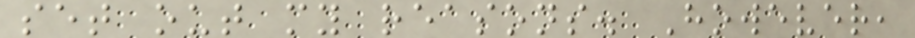set out my reasons. However,
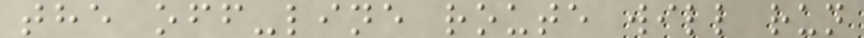the off-line route will run
